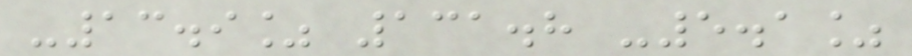-13.9% 131.8 -5.1%
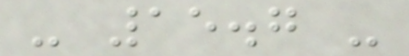- 15.7 -
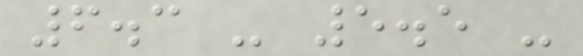6.3 - 5.5 -
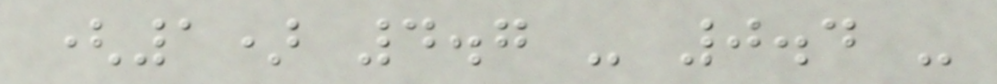(1) 4.7 - 0.4 -
